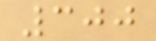300
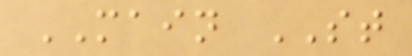MAIN ST
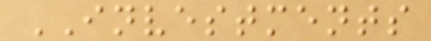INVESTMENTS
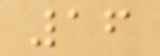16
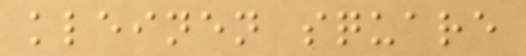kleinen square
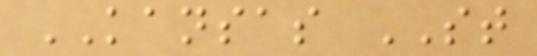KANSAS ST
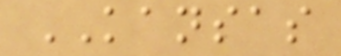KANSAS
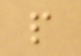p
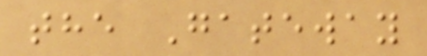the Gateway
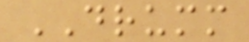DRUMM
